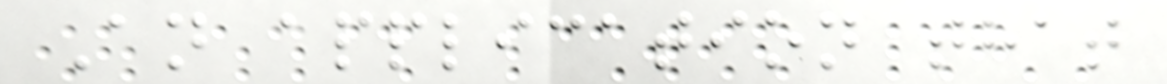An application that
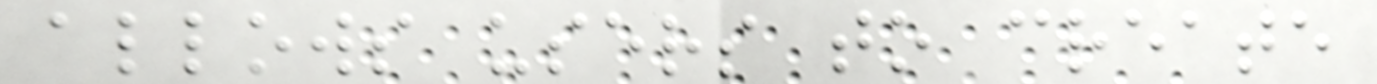allows users to create
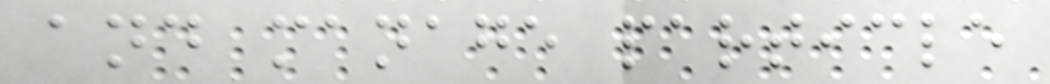and manage particle
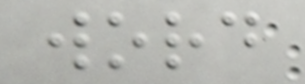word
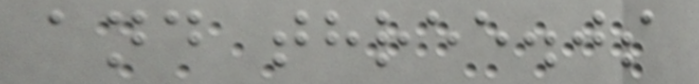and three.js
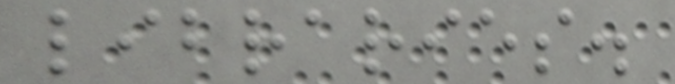libraries.
